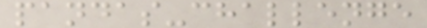pandas-challenge
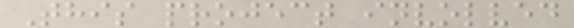This project involved
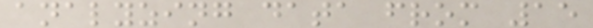analyzing data from 15
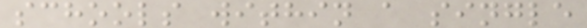schools within a single
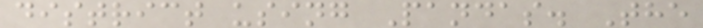district using Pandas. The
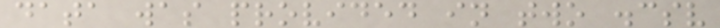data was provided in two .csv
